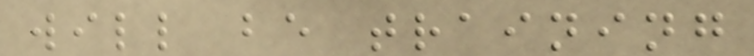will be training
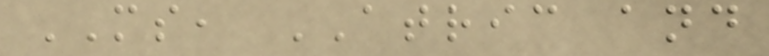MS, ATRIC and
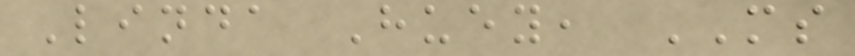Linda Huey, MS
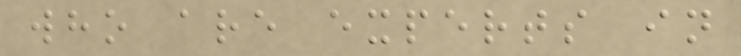who are experts in
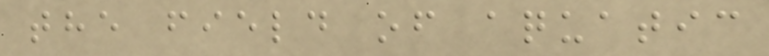the field of aquatic
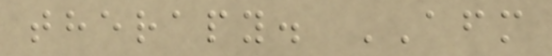therapy. AFM
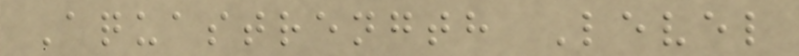Aquastrength Level
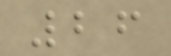26
